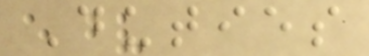Duties
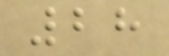28
